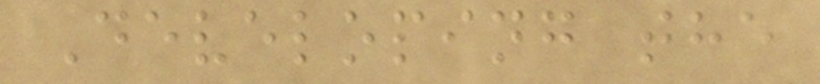Developing the
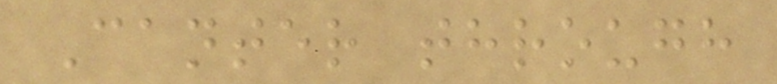Canter through
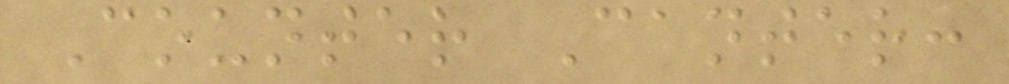Counter Canter:
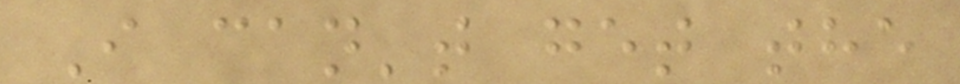I can't get the
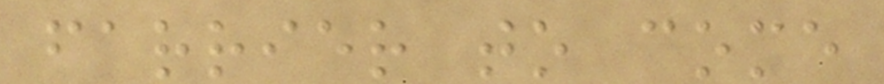farrier to come
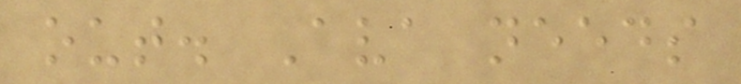out. Ava needs
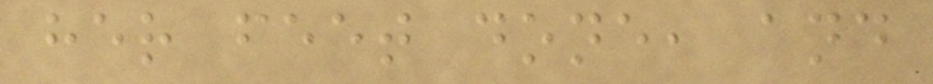her feet done, and
